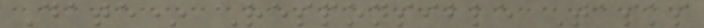Date* Responsible Tasks
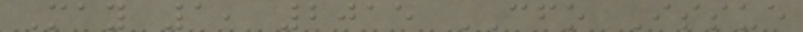May 1, 2015 CFO Issue
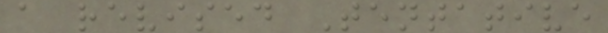a revised Tentative
